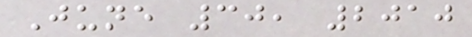June 30, 2010
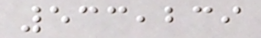533,239
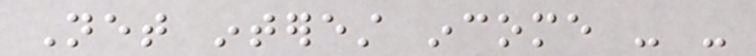Net interest income - -
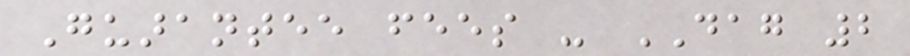Guarantee fees - DAG 2
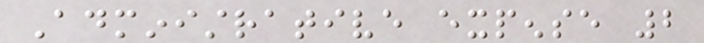Administrative expense 2
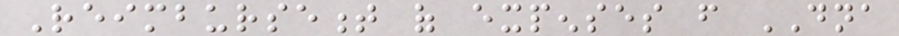Reimbursement of expenses from DNA
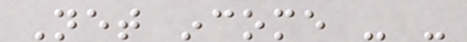Net income - -
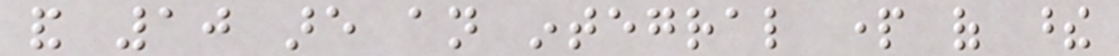and 10 are an integral part of these
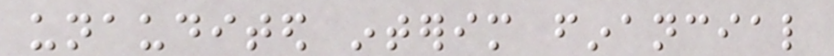unaudited interim financial
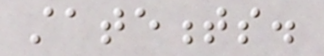statements.
